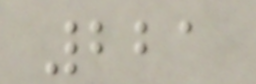221
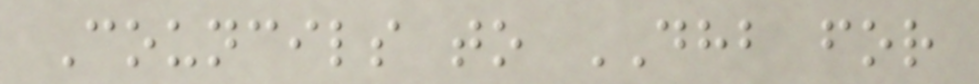Councils to DHB for
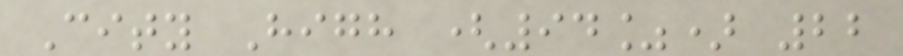City High (94%) 22
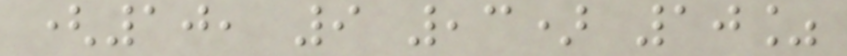(10, 9 ,3) 10%
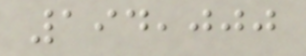194,000
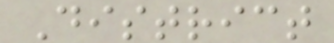District
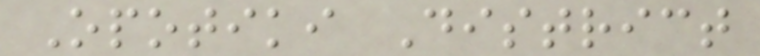Opotiki District
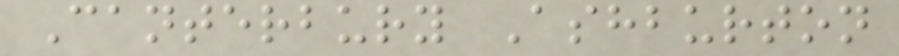Canterbury Ashburton
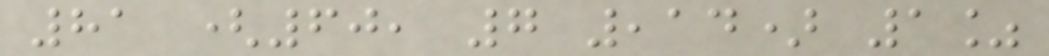81 (60, 7 ,14) 1%
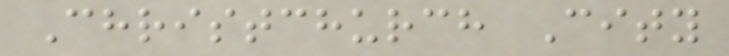Christchurch City
